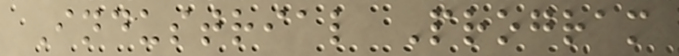Industrial Program
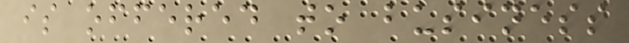is offered to business
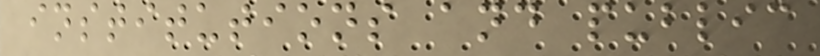institutions and public
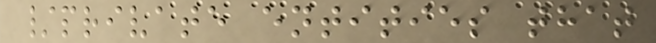/private entities that
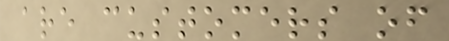are customers of
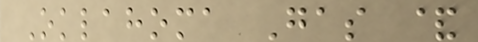Oklahoma Gas &
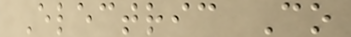Electric Co
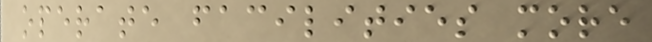operate facilities more
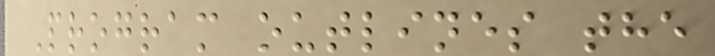Program outlines the
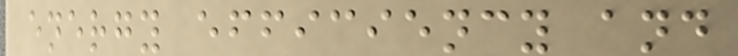energy efficiency and
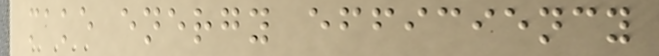make energy efficiency
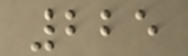225
